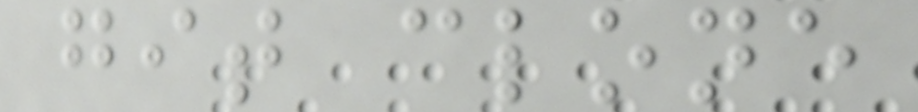git clone
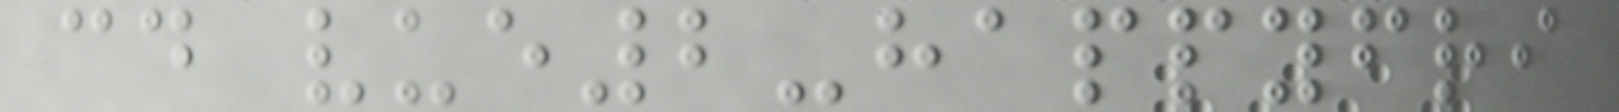cd vue2-happyfri
